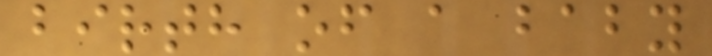birth of a baby
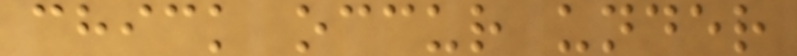chick occur under
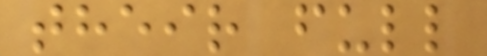their full
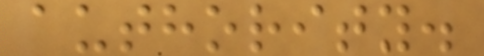authority.
